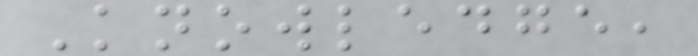Knowledge,
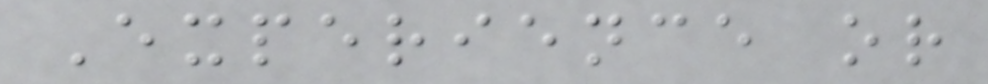Experience or
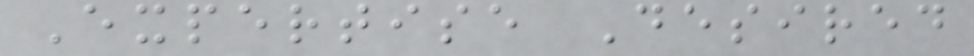Expertise Desired
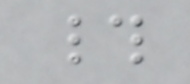#
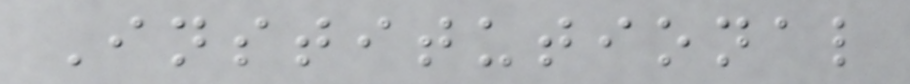Institutional
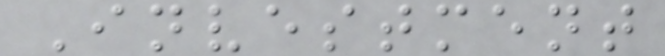Investment
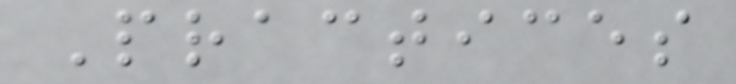Practices
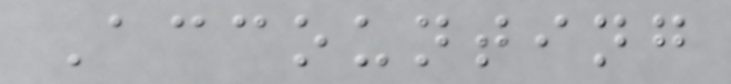Accounting
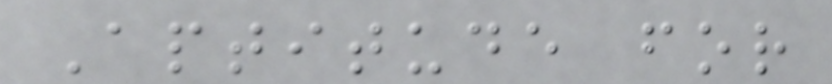Aptitude for
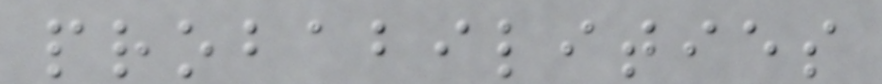probabilities
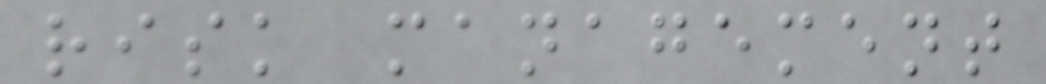risk management
